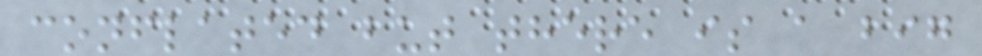conflated but there is a big
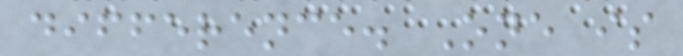difference. One is
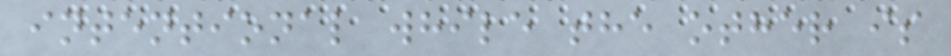intentional while the other is
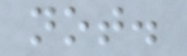not.
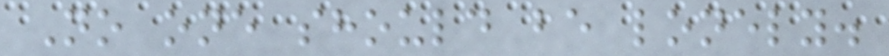No one should be lonely.
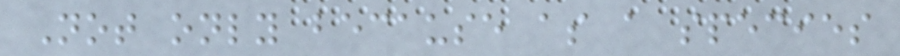Not only because as a species
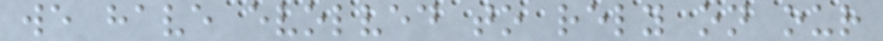we have evolved to rely on our
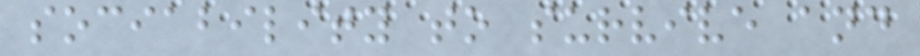sociability to survive and
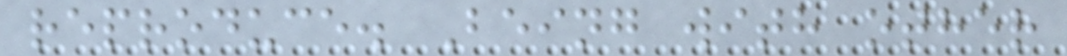reproduce. Being with other
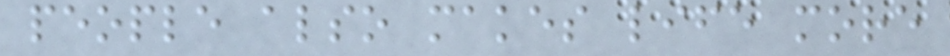people also makes life more
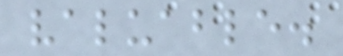valuable.
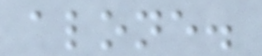alone.
